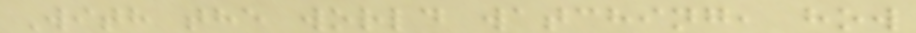With the world watching, how
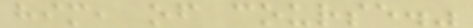him, of course."
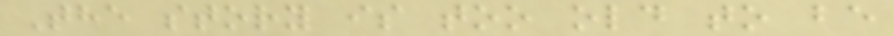The story is too old to be
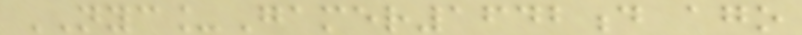NYC_Gamer1642d ago
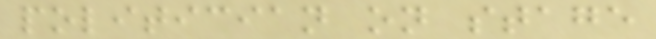politician on stage
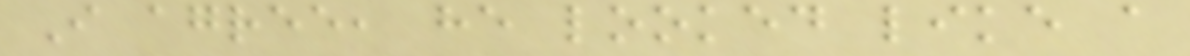I agree, he looked like a
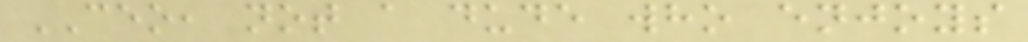CEO, not a dude who enjoys
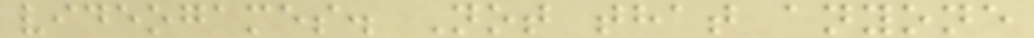videogames. Not that anyone
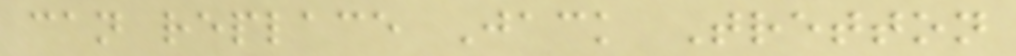can replace Jack Tretton
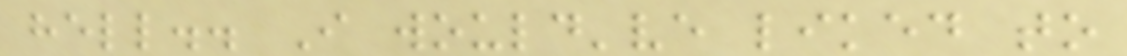hell.. I would've liked to
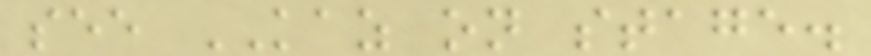see KAZ on stage.
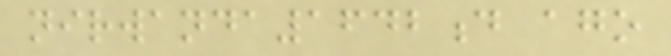nirwanda1642d ago
